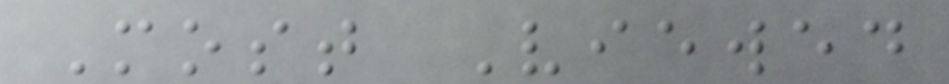Most Viewed
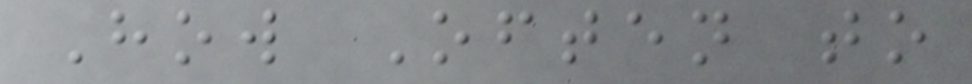How Often to
